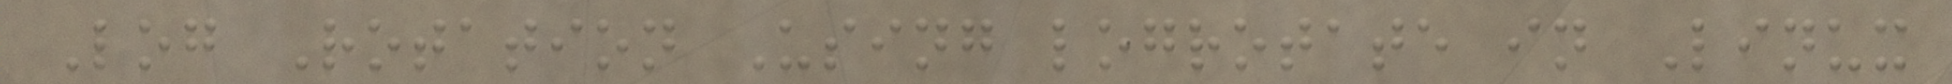Log Rotation Using logrotate in Linux
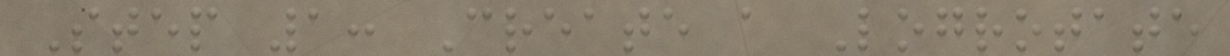Step 1: Create a Logrotate
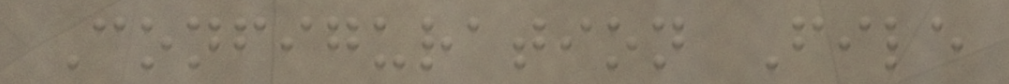Configuration File
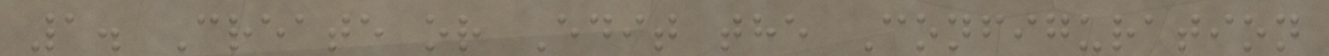1. Create or Edit the Configuration
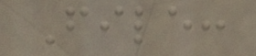File:
